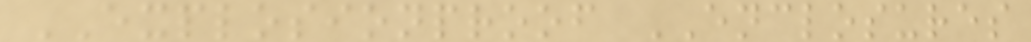EXPLOSIONPROOF ENCLOSURES
